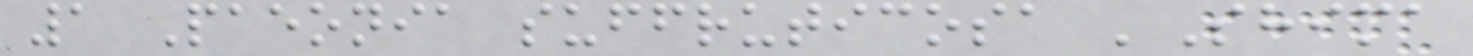1 Paeonia suffruticosa 'Shima
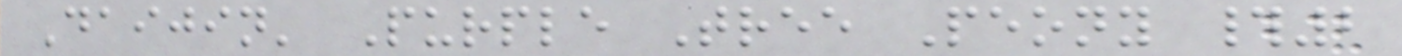Daijin' Purple Tree Peony #2
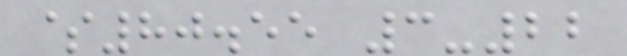$80.55 3-22
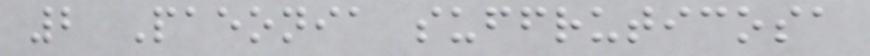2 Paeonia suffruticosa
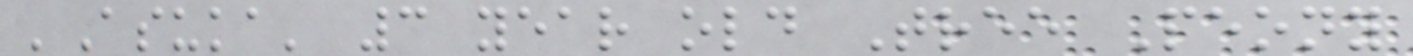'Asuka' 3 year old Tree Peony
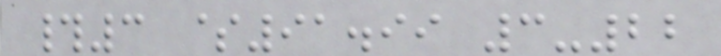#3 $91.99 3-22
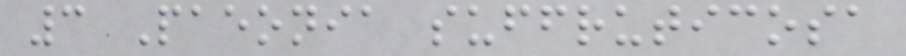3 Paeonia suffruticosa
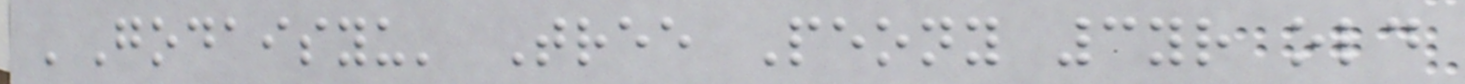'Godaisyu' Tree Peony 3yr old
